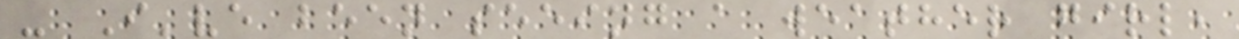- I've been seeing a weather girl,
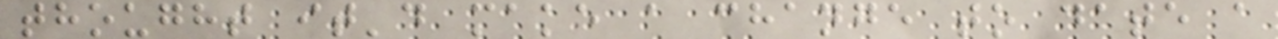thought it'd make a change to date a
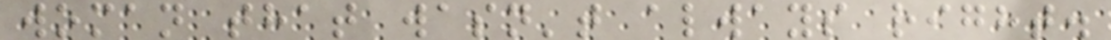woman that wasn't always right.
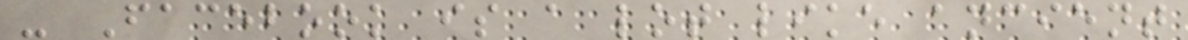- Facebook is a lot like ancient
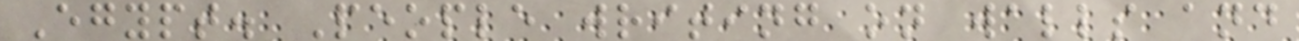Egypt. People writing on walls and
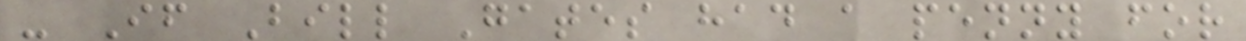- If Bill Gates had a penny for
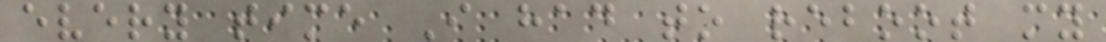every time I had to reboot my
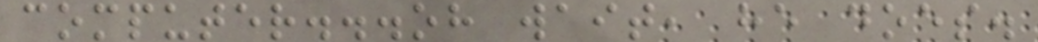computer...oh wait, he does.
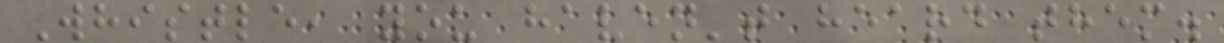Whistle, you haven't heard them.
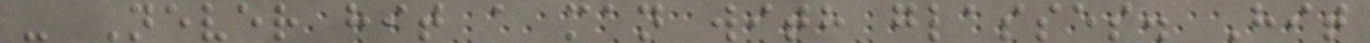- Never hit a man with glasses. Hit
